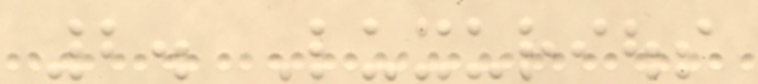2. Luxurious
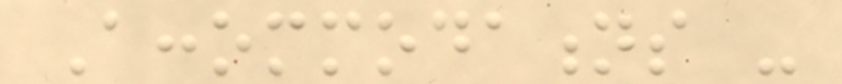Accommodations -
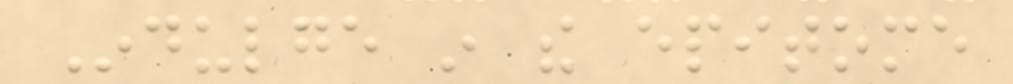Indulge in the epitome
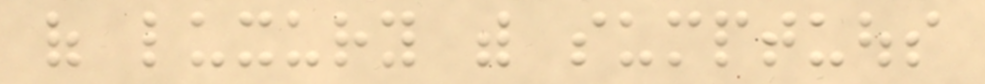of luxury with sumptuous
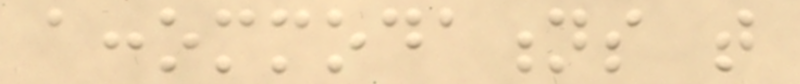accommodations that
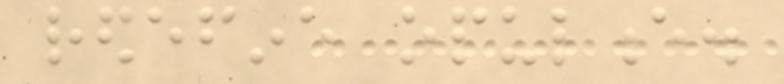redefine opulence.
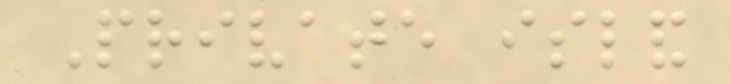Private island
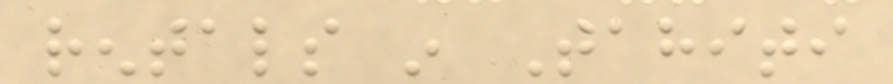rentals in Tahiti
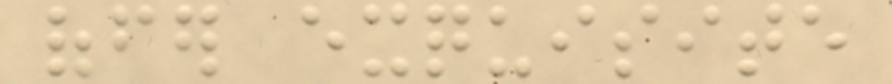offer exquisite
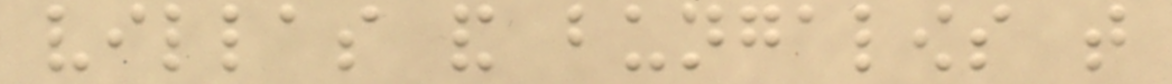villas and bungalows that
